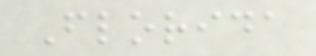Florida
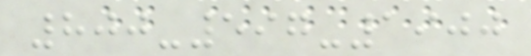800-597-1900
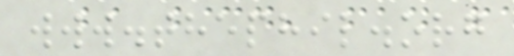www.thephil.org
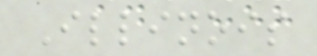Illinois
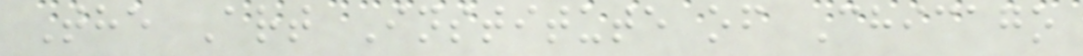The Art Institute of Chicago
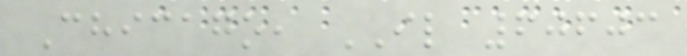Chicago, IL 60603
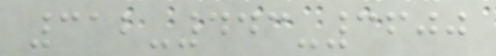312-443-3600
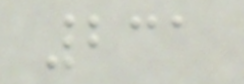231
